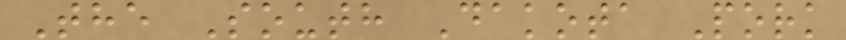The South Dakota Pork
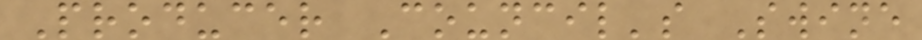Producer Council's Swine
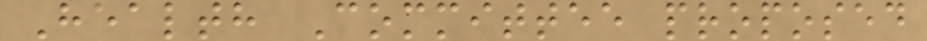Health Committee proposed
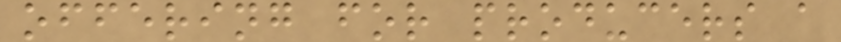offering for producers a
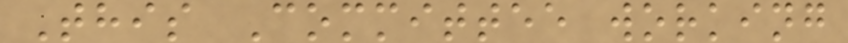This Committee working
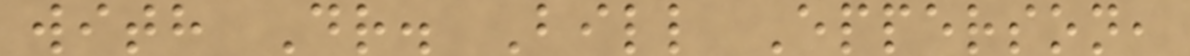with Dr. Bill Epperson,
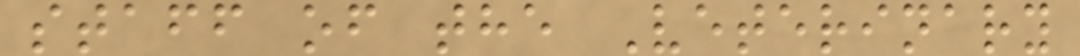staff of the Veterinary
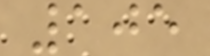105
